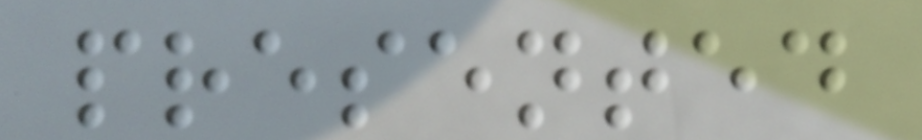presented
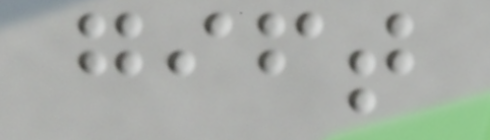gift
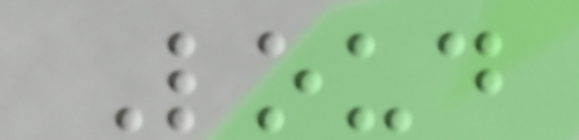Loud
